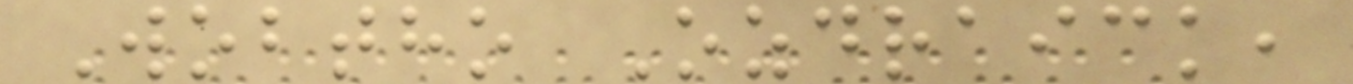Wobtho Ozdraick,
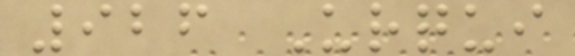926 Urqui
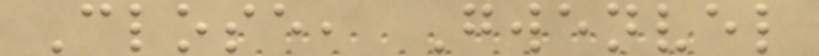Close, Gwenvel
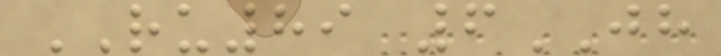RU89 6JH
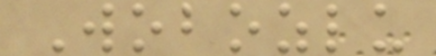Wobozlu
